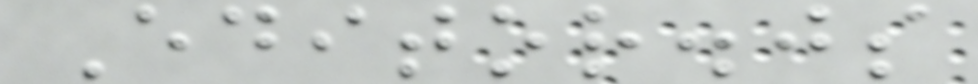Editor.js
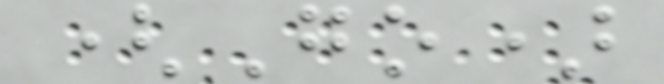(Go)
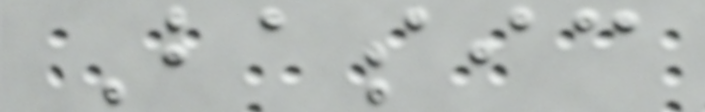Basic
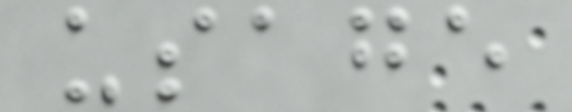usage
